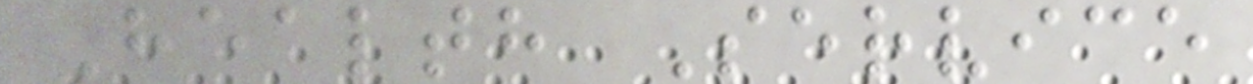Health Service
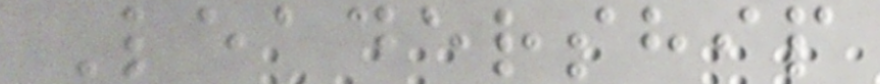Leadership
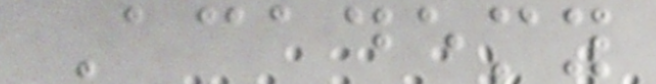Academy
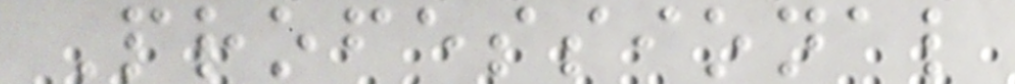Professional
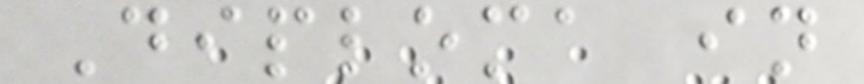Diploma in
